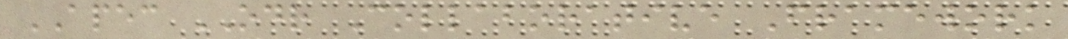APEC ODR Collaborative Framework
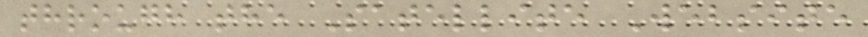through the Satellite Website
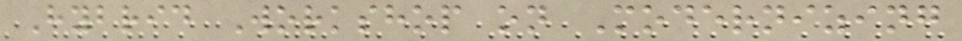Hybrid Workshop on Modernizing
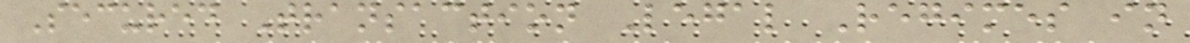Secured Transaction Legal Regimes in
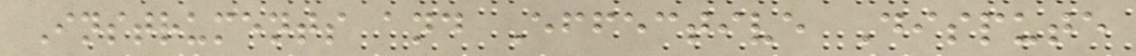Instruments and Effective Dispute
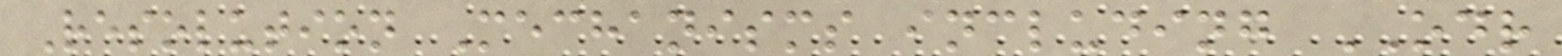Resolution Mechanisms including ODR
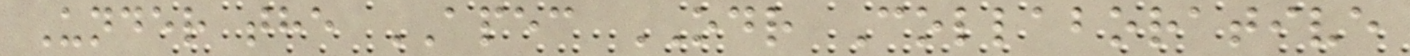Under the APEC ODR Collaborative
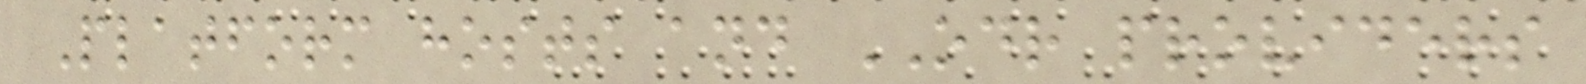Platform hosts and ODR providers
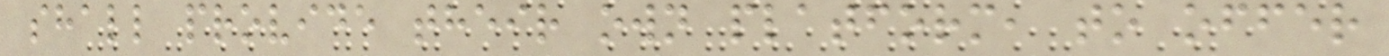shall provide their own platform, to offer
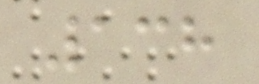138
